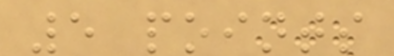5 points
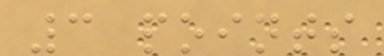3 points
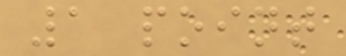1 point
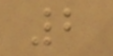2
